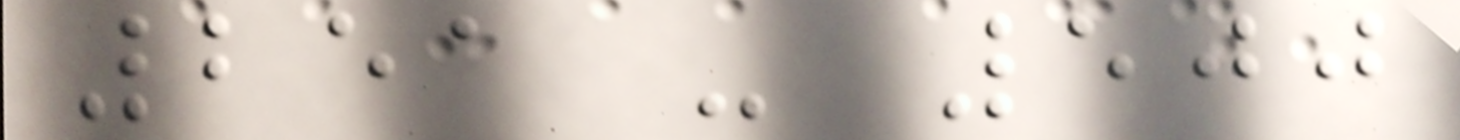251 - 500
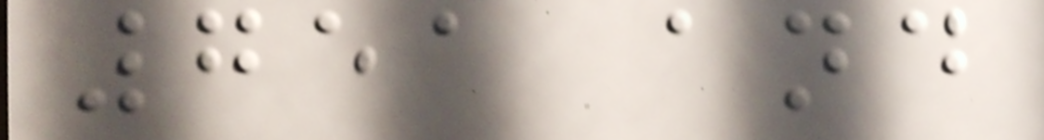751 and
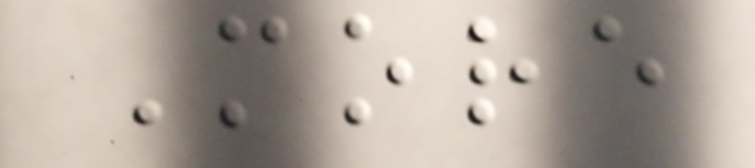More
